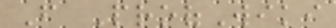From ProofWiki
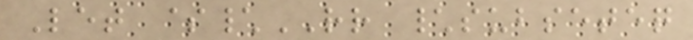Let $\RR \subseteq
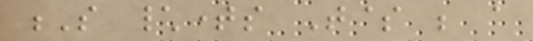S \times T$ be a
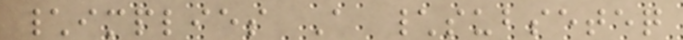\implies A \subseteq
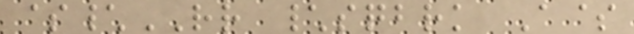$\RR \sqbrk A$
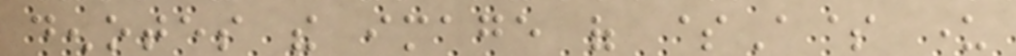denotes the image of $A$ under
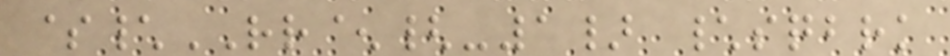$\RR^{-1} \sqbrk
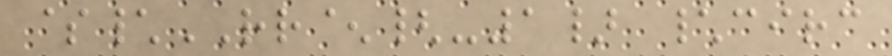$\RR^{-1} \circ
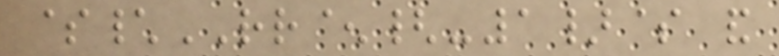$\RR^{-1}$ and
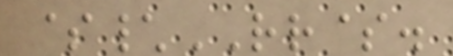$\RR$.
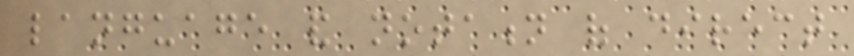language and notation of direct
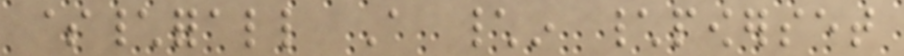$\forall A \in \powerset
